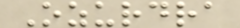Ozurdra
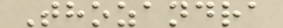Thozandra
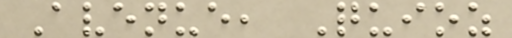Avenue, Quioz
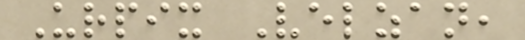Urpix Velzan,
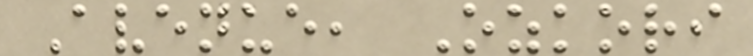Avenue, Ozkori
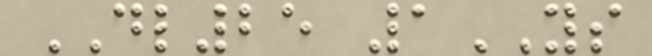DL25 1YS
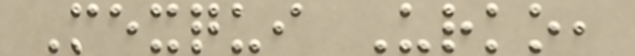Mexqui Urko,
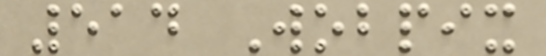514 Wobpix
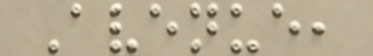Avenue,
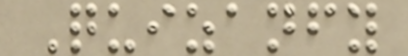Quizanfy
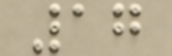17
